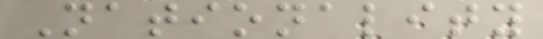Nationality
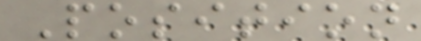Position
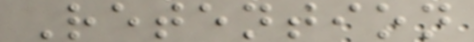Retention
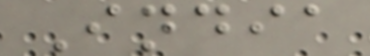India
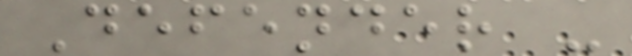Defender -
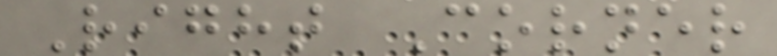Right Corner
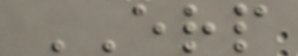ERP
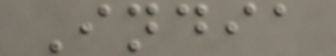India
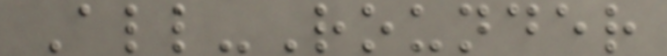All-Rounder
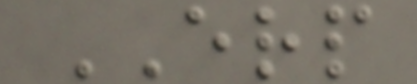ERP
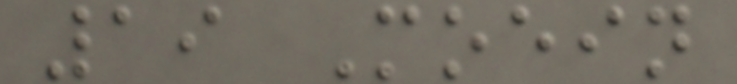19 Moein
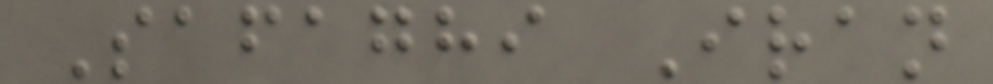Safaghi Iran
